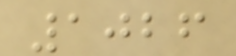1026
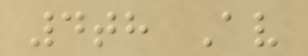4th Av
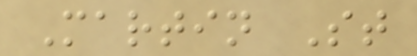Martin St
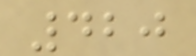420
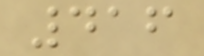416
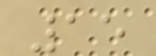15
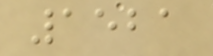1521
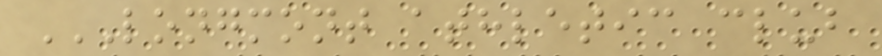LONGMONT ATHLETIC CLUB
